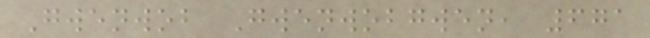Gwenwob Gwenwobgwen, 671
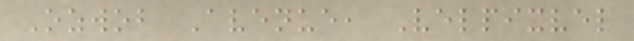Ozwob Avenue, Velpixvel
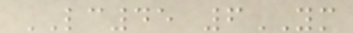LC45 6YM
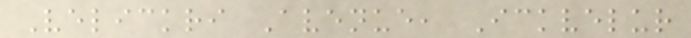Velickri Avenue, Ickvelur
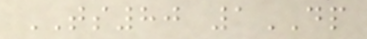TS80 1DP
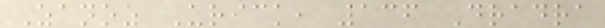Zanoz Urick, 136 Dradra
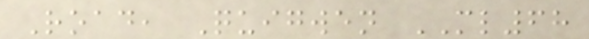Road, Quigwen ML68
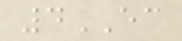4EC
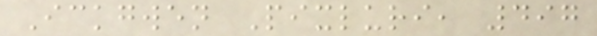Ickgwen Pixluri, 497
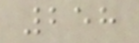258
